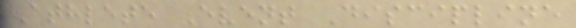Athlete Event Discipline
